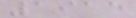1915
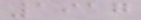1917
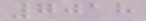7018
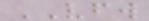VFW
